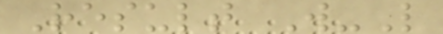Result W-L
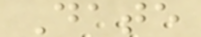Date
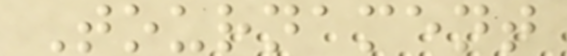Tournament
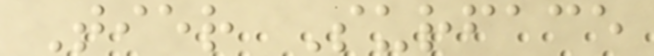Tier Surface
